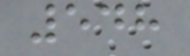548
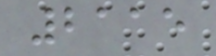2115
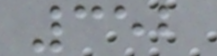352
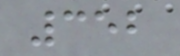352
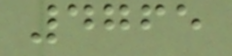4765
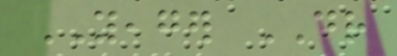YEAGER DR
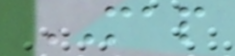MAP
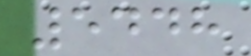5448
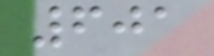601
